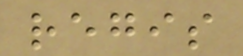regis
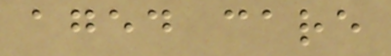aged care
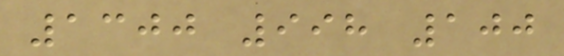1300 998 100
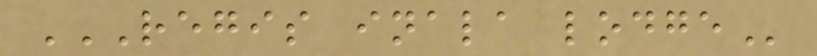REGIS INALA LODGE
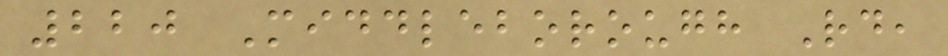220 Middleborough Rd,
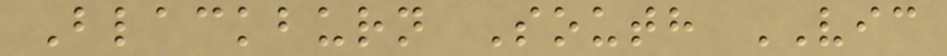Blackburn South VIC
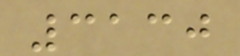3130
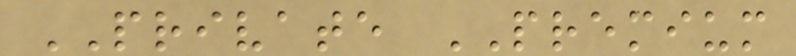PRIVATE PREMIUM
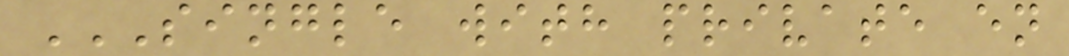SINGLE WITH PRIVATE EN
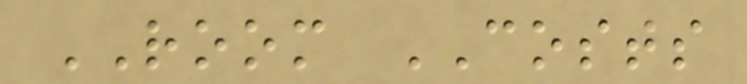ROOM COSTS
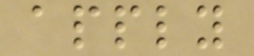apply
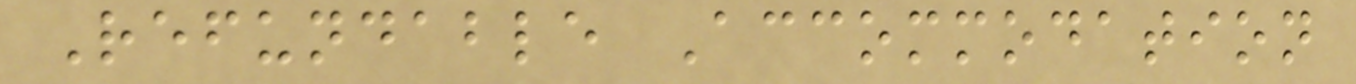Refundable Accommodation
